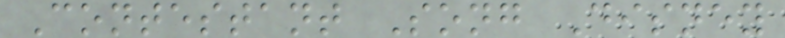Contestant Song Disney
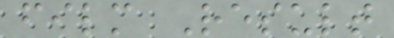film Result
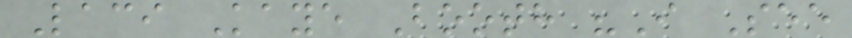Laci Kaye Booth "I See
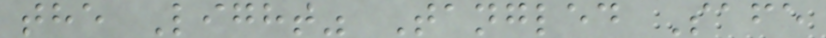the Light" Tangled Safe
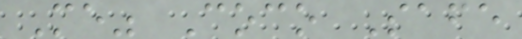Me" Coco Safe
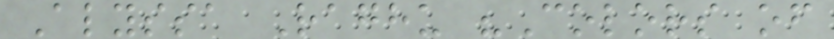Alyssa Raghu "Colors of
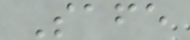Safe
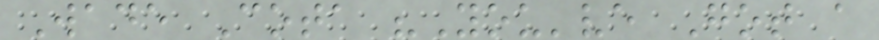Wade Cota "You've Got a
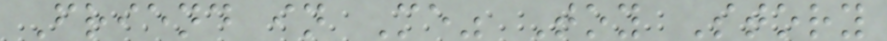Friend in Me" Toy Story
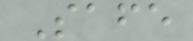Safe
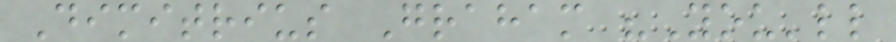Dimitrius Graham "You'll
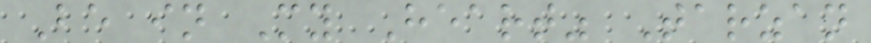Be in My Heart" Tarzan
